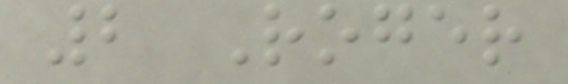2 Roger
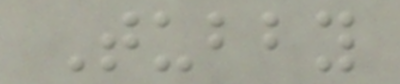Tubby
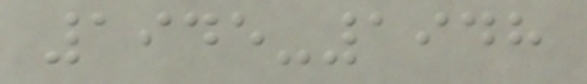1945-1948
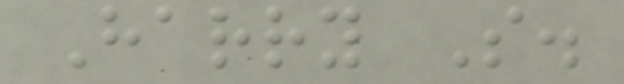Harry S.
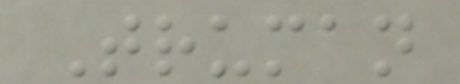Truman
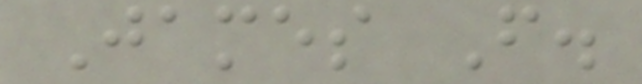James F.
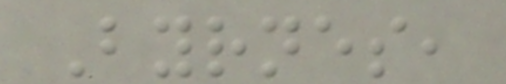Byrnes,
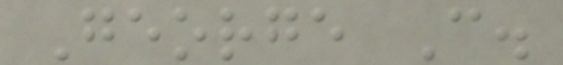George C.
